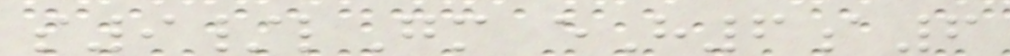s9/lGm eH6a6
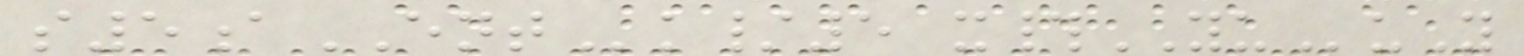s5aENTk/5 x#YUuY
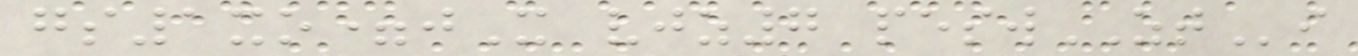gs1xo=jX vjz7 peswZTi
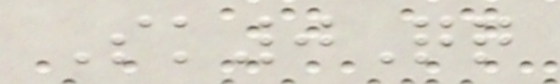Sk0Qq
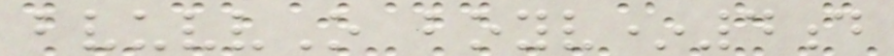bvuvvO boyv*4d
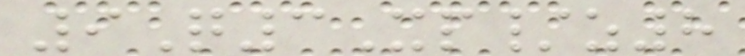9Q3Xp/z8
